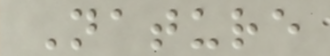Nature
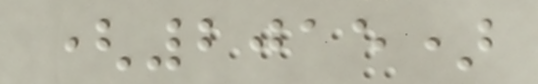(2015)
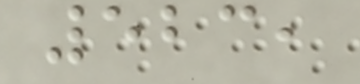523,
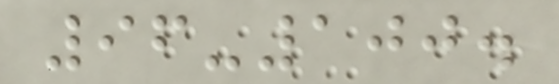96-100.
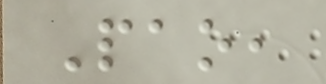Pao,
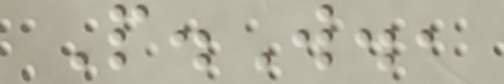P.W.,
